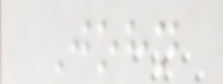John
